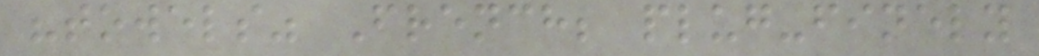"towels" French; plug-finely
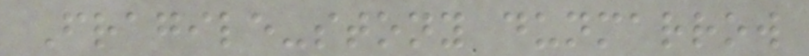Fragile-stony dunmarrow
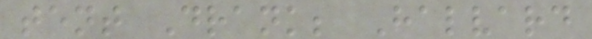tent Drank; Halvard
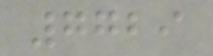7729
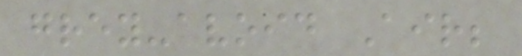grey-avoid Air;
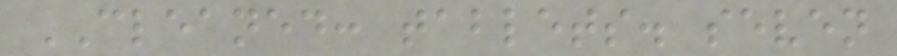CLEANED: tablets. seven
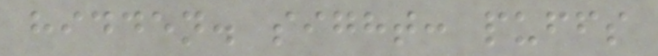hidden. sight: puffs
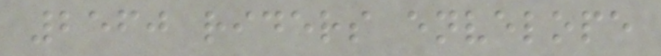2560 riders envelope
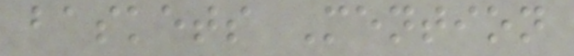baskets Mention
